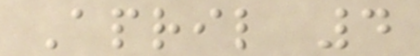April 4
